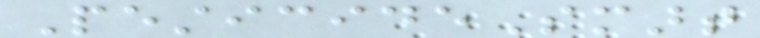PesticideSmart
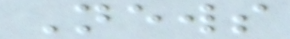News
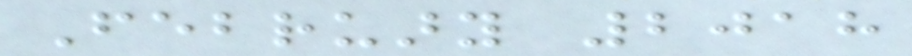February 2018
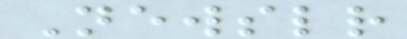Newsletter
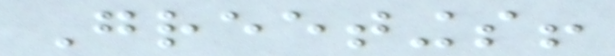Greetings!
